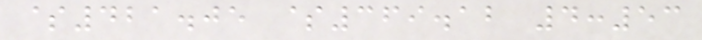$421.05 $369.12 4:53
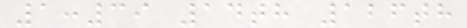1:39 14th 126th
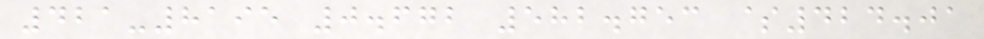421-8195 0.672 582.753 $424.01
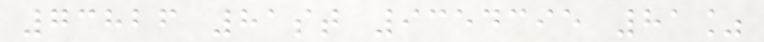73826 81st 9354395 81%
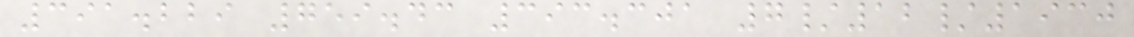391.229 759.43 393.301 7/12/1930
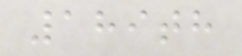189th
